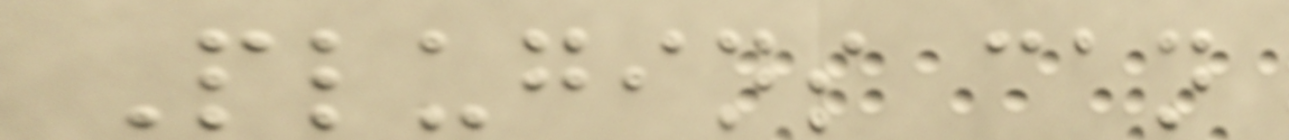Plugins can
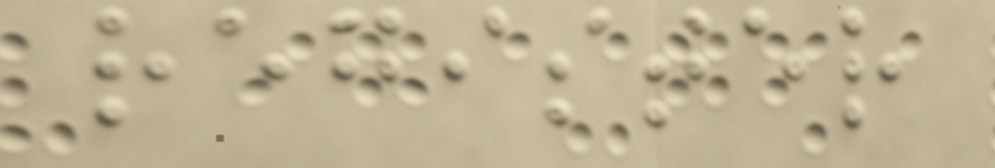register
